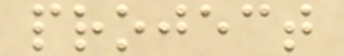project
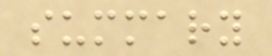summary
